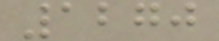1270
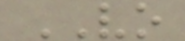VO
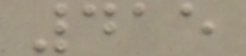415
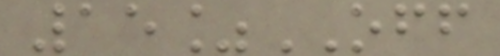15%OFF
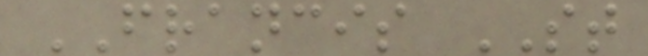FRANCIS ST
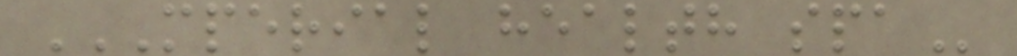MPERIAL HEALTH SPA
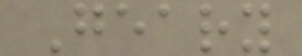Geary
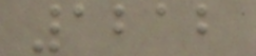1212
